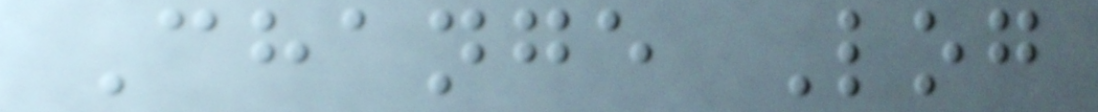Change Log
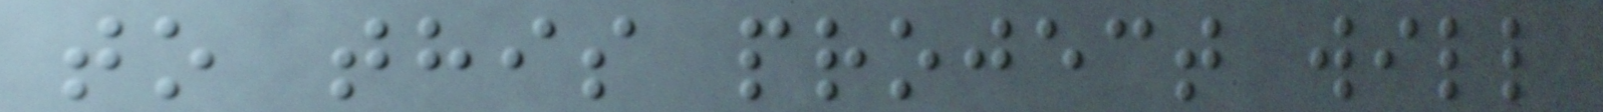to this project will
